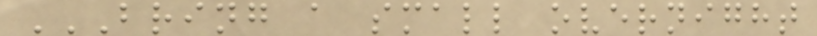BRING A SMALL OVERNIGHT
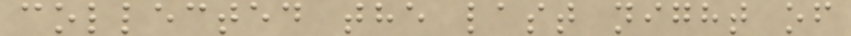collected the last night of
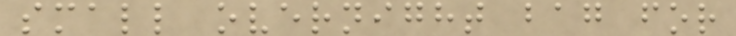small overnight bag for
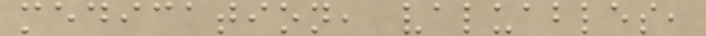medication, valuables,
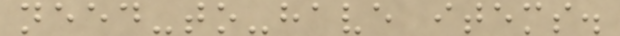need-to-have items.
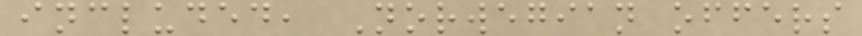included, Norwegian offers
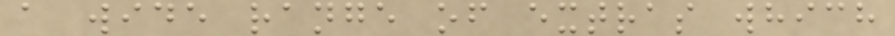a wide range of extras which
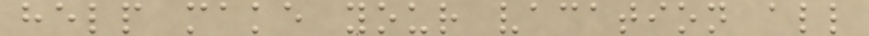help make your vacation all
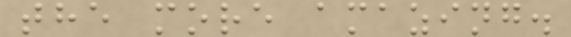the more amazing.
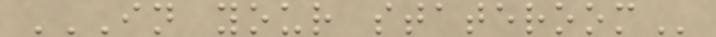IN YOUR STATEROOM
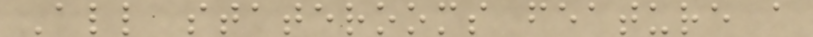All staterooms feature a
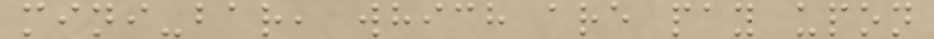mini-bar, which are pay upon
